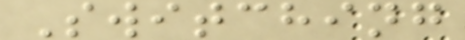Switching
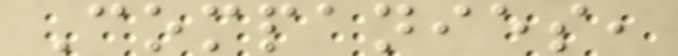Companies,
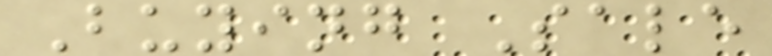Buying Sale
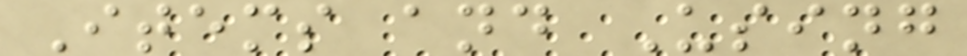Items and Using
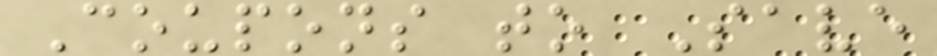Coupons to Save
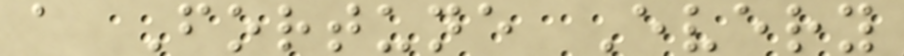a Fortune Every
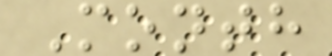Month
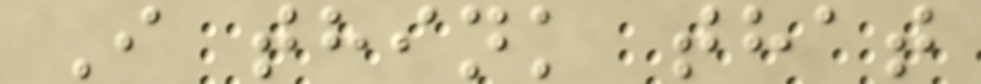I think that
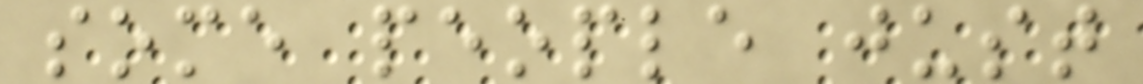some people just
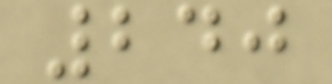240
